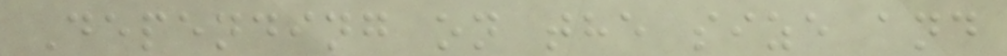Depending on the size and
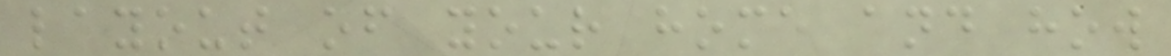layout of your home and how
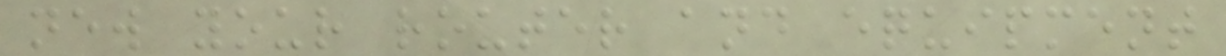new your router and equipment
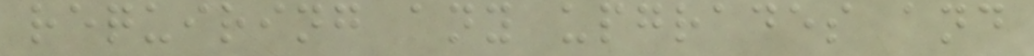requiring any upgrades and
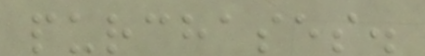purchases.
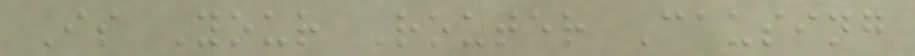Is Your Router Causing
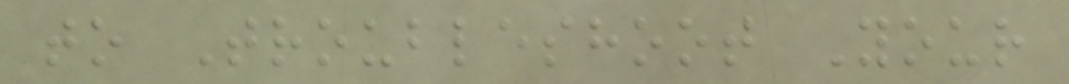to Troubleshoot Your
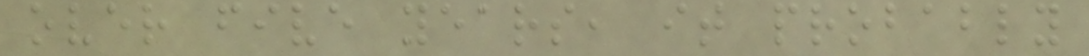over five years, it probably
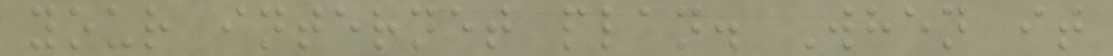your internet plan. When it
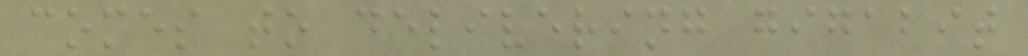comes to delivering gigabit
